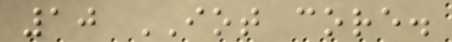10 IOT core.
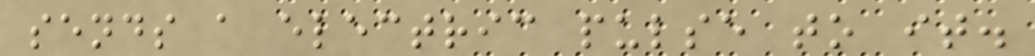sends a electric pulse to it.
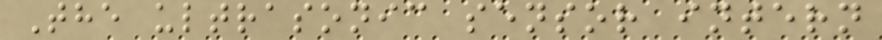The ultrasonic sensor intern
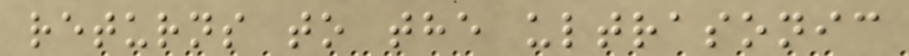returns to the ultrasonic
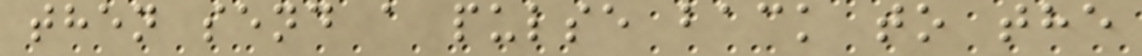then send a pulse back to the
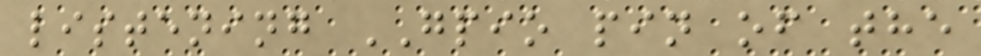listening GPIO pin of the
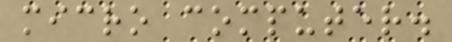micro computer.
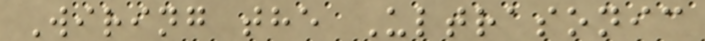Wiring the Ultrasonic
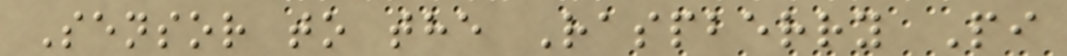Sensor to the Raspberry Pi
